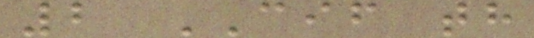2 CIF th
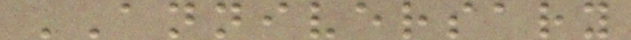ANNIVERSARY
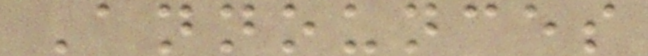Announces
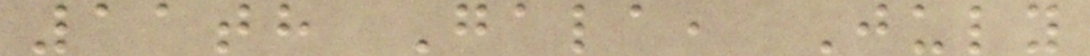11th Gala, July
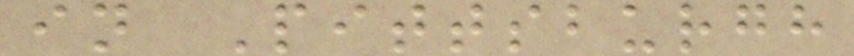in Pittsburgh
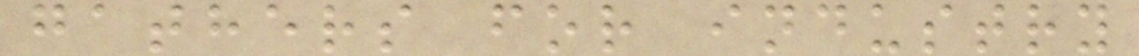gathers for industry
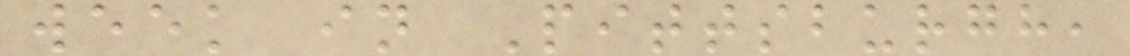week in Pittsburgh,
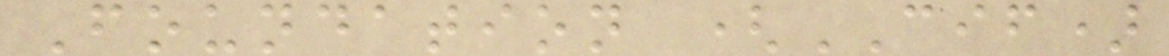Foundation (CIF)
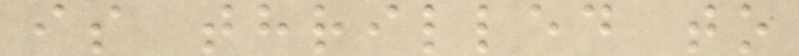is thrilled to
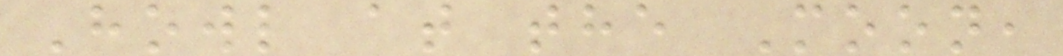Howl at the Moon,
